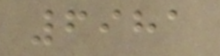6981
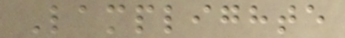Lamplighte
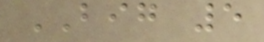BIG 5
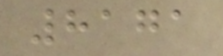8171
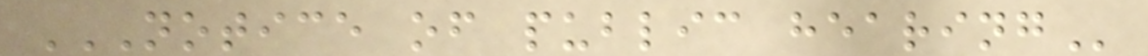NOTICE OF PUBLIC HEARING
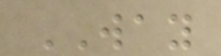WAY
